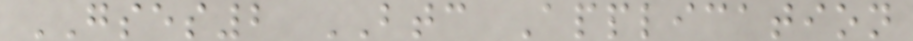GSES2 BTC Application
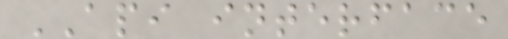API interface
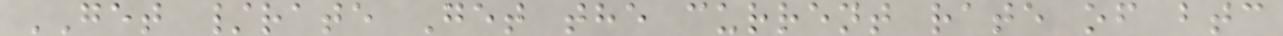GET /rate Get the current rate of btc
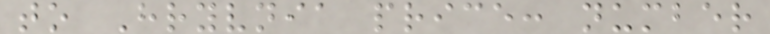to Hryvnia price: number
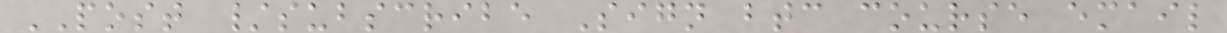POST /subscribe Sign btc course email
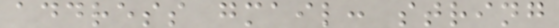address gmail: string
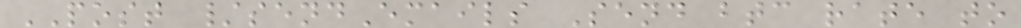POST /sendEmails Send btc rate to
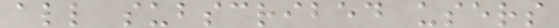all subscribed users
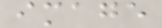image
